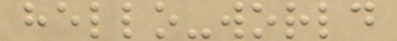hello-world
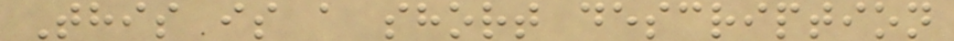This is a short description
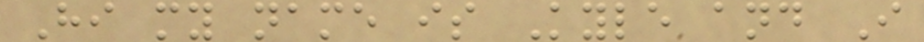Hi my name is Kyle and I
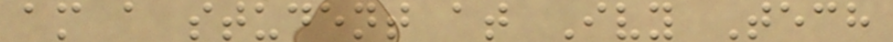am a student at Ivy Tech
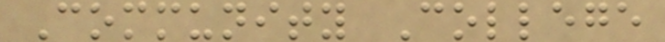Community College
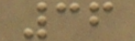36
